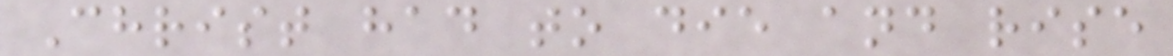Christ had to die and rise
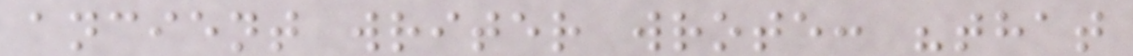ancient writer wrote: "that
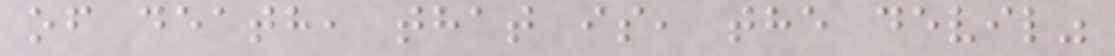of death, that is, the devil"
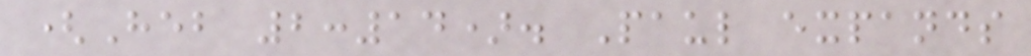(Heb 2:14). Paul expands
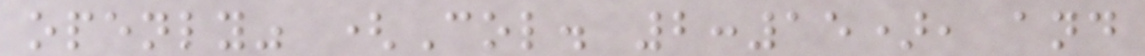openly" (Col. 2:15), and
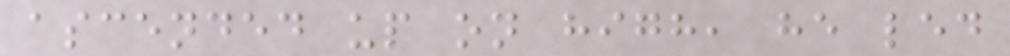ascended up on high, he led
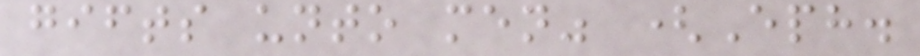gifts unto men" (Eph.
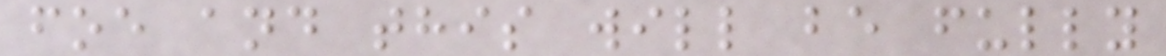foe and this will be fully
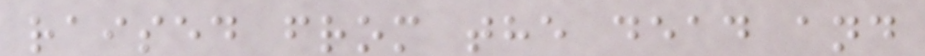raised from the dead and
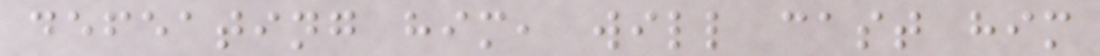defeating him, will cast him
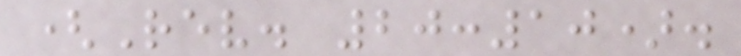(Rev. 20:10).
